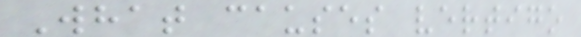What causes vertigo
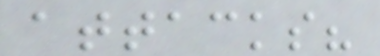attacks?
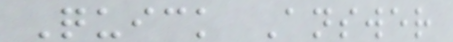Quick Answer
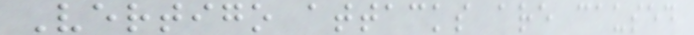Vertigo attacks are caused
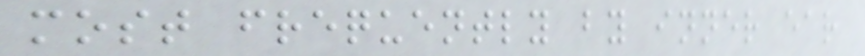most frequently by inner ear
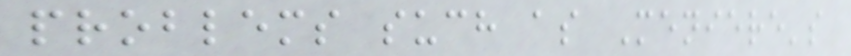problems such as Meniere's
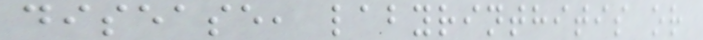disease, labyrinthitis or
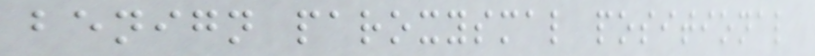benign paroxysmal positional
